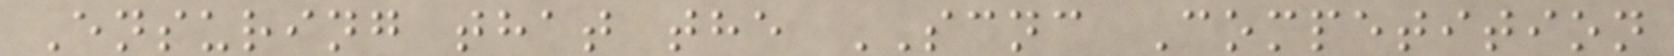Ensuring that the SCNC Competition
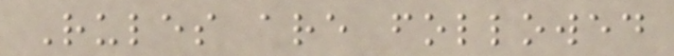Rules are followed
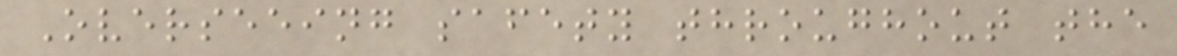Overseeing safety throughout the
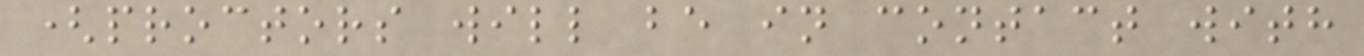(proctors will be in contact with
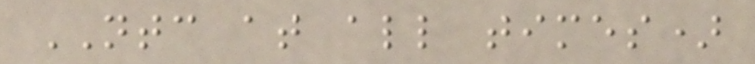NTC at all times)
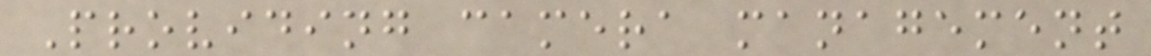Providing camera management
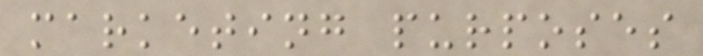marketing purposes
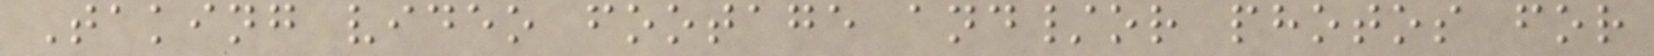Taking video footage and/or photos for
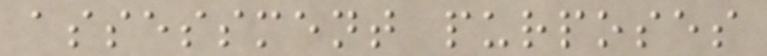assessment purposes
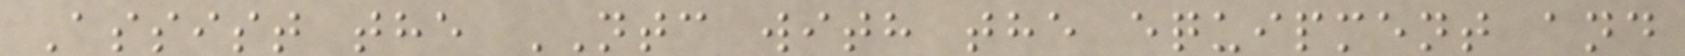Assist the NTC with the equipment and
